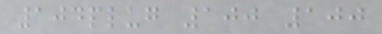104plug 100 100
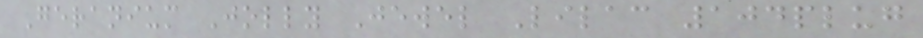Geranium Jolly Jewel Lilac 104plug
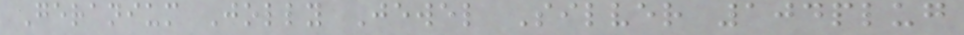Geranium Jolly Jewel Silver 104plug
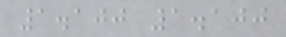1.100 1.100
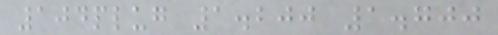104plug 1.200 1.700
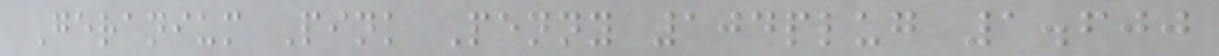Geranium Pink Penny 104plug 1.600
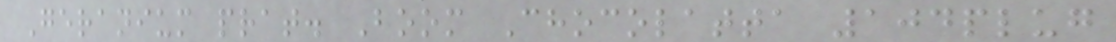Geranium prat. Boom Chocolatta 104plug
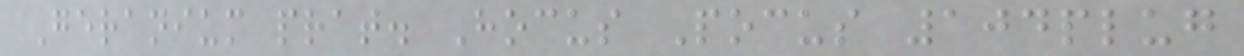Geranium prat. Hocus Pocus 104plug
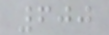600
